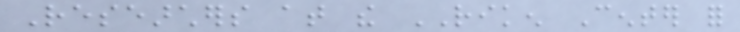Researchers at the RIKEN Center for
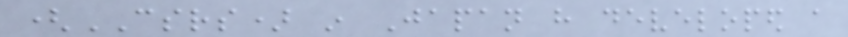(CSRS) in Japan have developed a
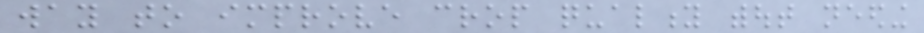way to improve crop quality without needing
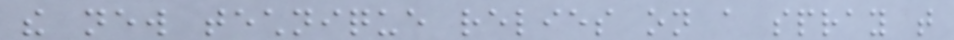the new technique relies on a spray that
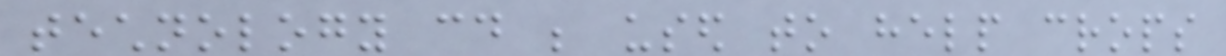technology could be used to help crops
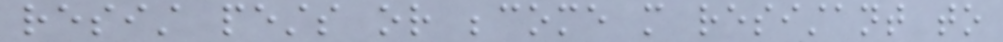resist pests or become more resistant to
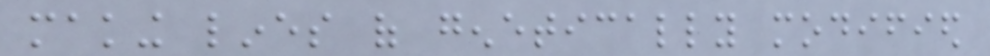making lines of genetically modified
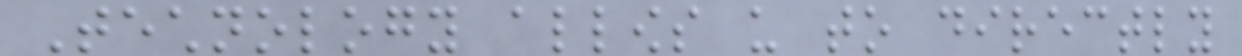Technology allows us to directly
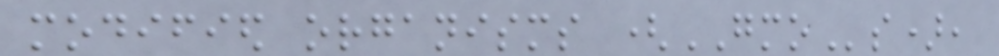modified organisms (GMOs),
